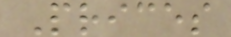Prices
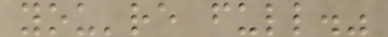you're full."
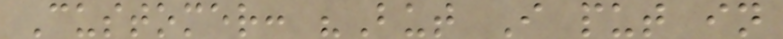Customer: "But I put in
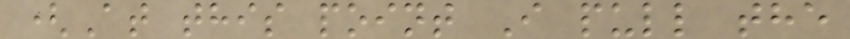(At this point I pull the
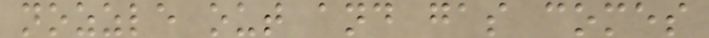nozzle out and gas comes
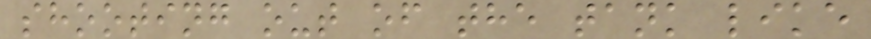shooting out of the tank like
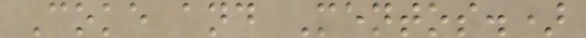Coke and Mentos.)
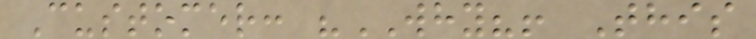Customer: "WHY?! This
